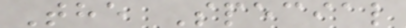The Special
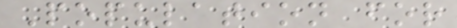Population for
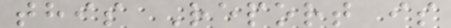this Report is
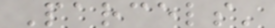Parcels'
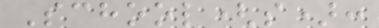School(s):
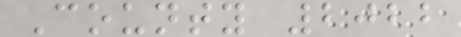County 2022
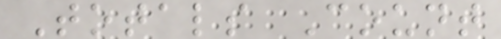Totals Count
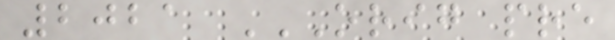2021 ORIG PRE
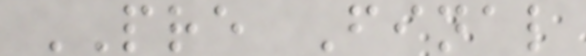PRE Final
